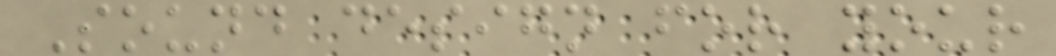Sound design for your
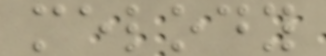melody
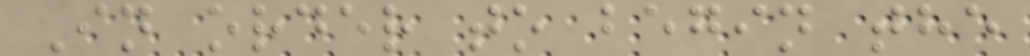In order to begin the
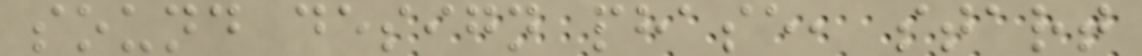sound design phase, start
